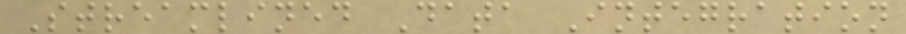Streamlined Data Integration
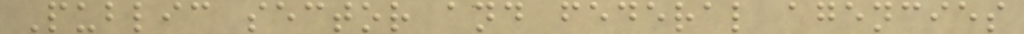Public sector and federal agencies
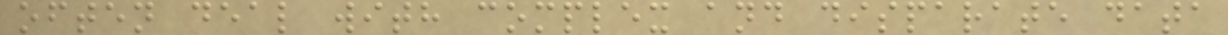often deal with complex and disparate data
